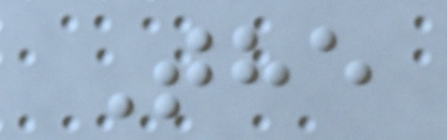The
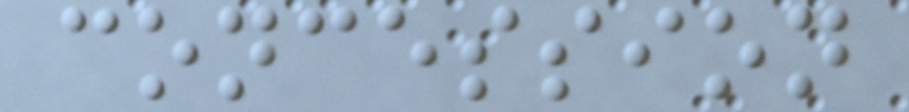concession
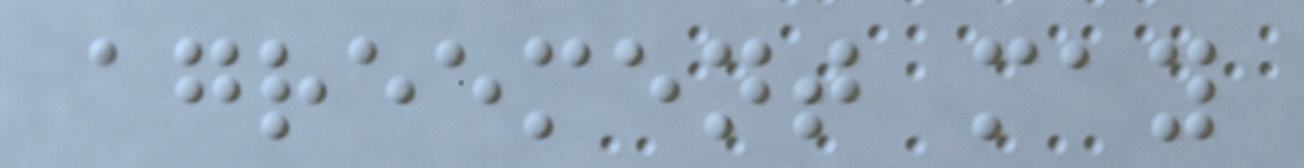agreement may
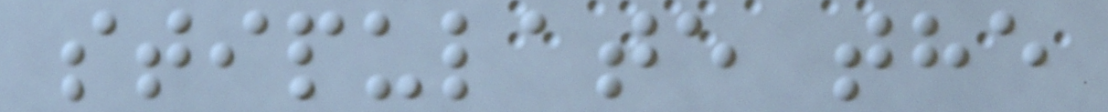stipulate the
